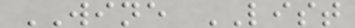WINE LIST
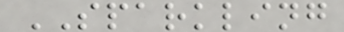SPARKLING
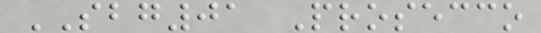SBG01 Prosecco
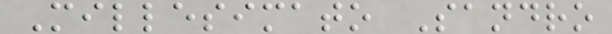Millesimato Sandro
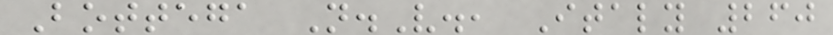Bottega N.V., Italy 260
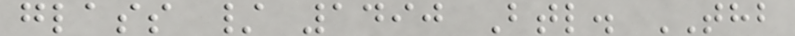glass / 1490 Btl. THB
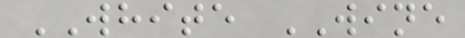WHITE WINE
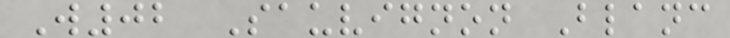W02 Sauvignon Blanc
